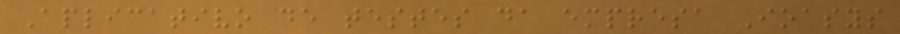Aplicativo de testes da empresa Ioasys
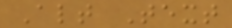Alt Text
